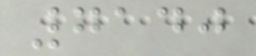7140
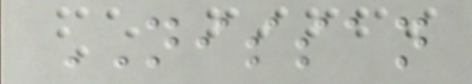NISSAN
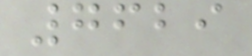7629
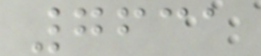7631
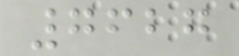7627
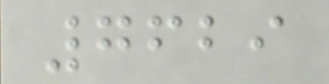7629
